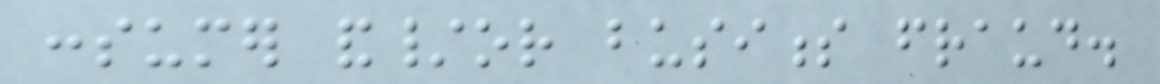consumer and/or business fraud.
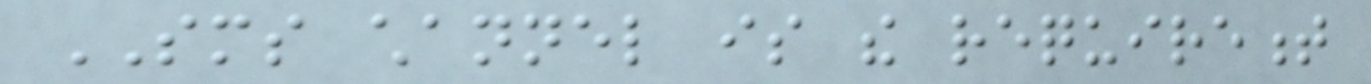SMS channel is the requirement
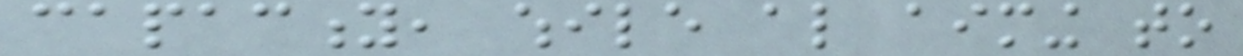capacity, while also aiming to
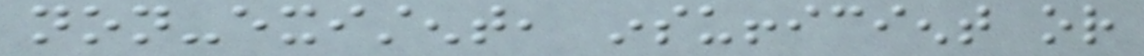non-existent, insufficient or
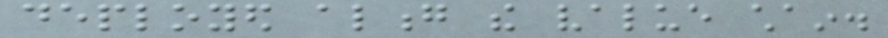deployed along the value chain.
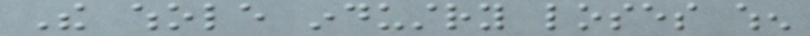The whole industry loses when
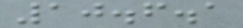10.6.1
